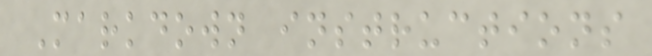Markdown instructions
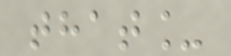that_
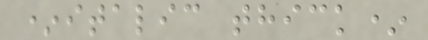*italic thick*
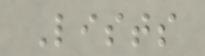Lists
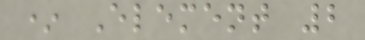* Element 2
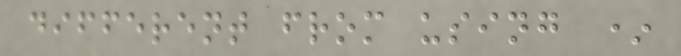different from using *
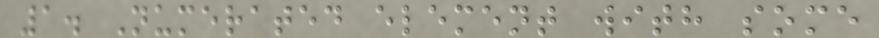1. Numerated element with some
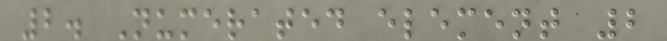2. Numerated element 2
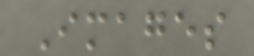Images
